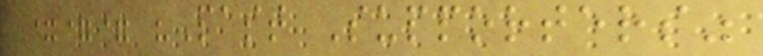=== "Past Supporters"
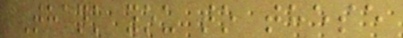Thank you to these
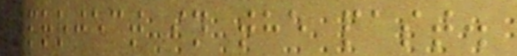project in the past.
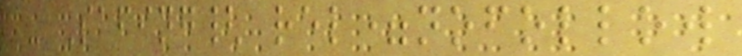- Safing{ rel=nofollow
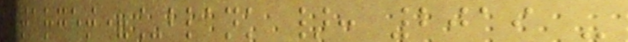target=_blank }: 2019 -
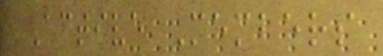Active Members
